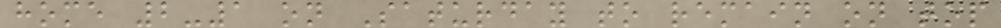home 2-1 on Saturday to remain on top
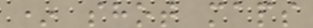* shot maps
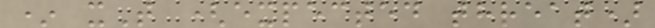* xT (expected threat)
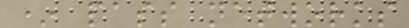* pass networks
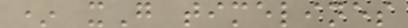* xG timelines
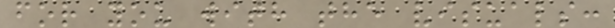for you with the visuals:
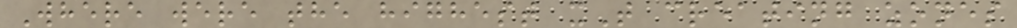Where were the highest xT creating zones
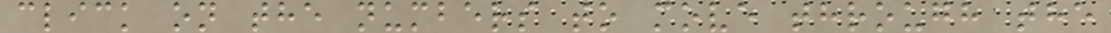click on the numbers to move through the
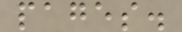pages.
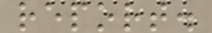report.
